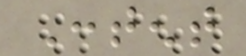Content
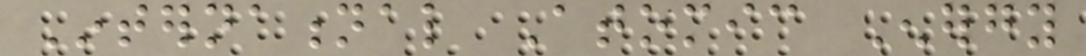International Atomic Energy
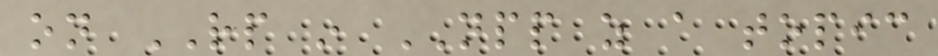on RP in NPP as a topic
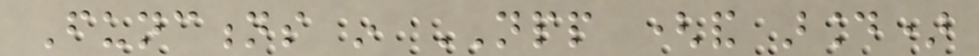Functions in NPP (and around)
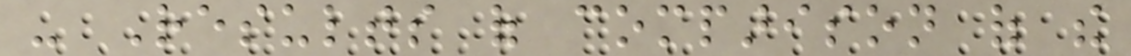- Results of comparison of the
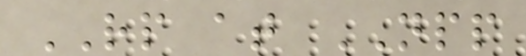RP at NPP
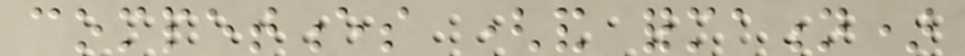competences (and formation)
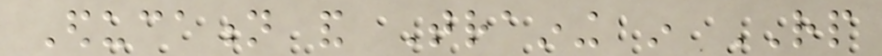Education and Training in RP
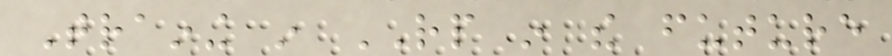Training in RP in the future
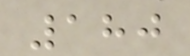180
